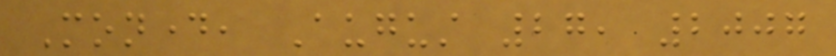Monday, August 27, 2007
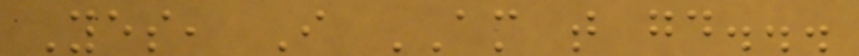Yes, I AM that good...
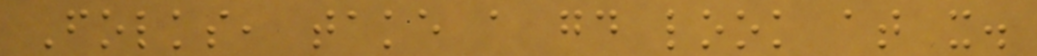Folks, take a good look at it.
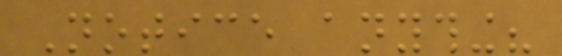Notice anything?
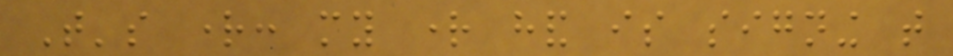That's right: my right hand is signing that
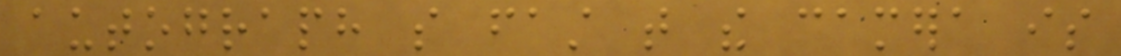autograph so fast that the camera is
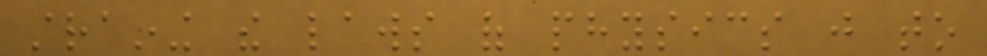straining the laws of physics just to
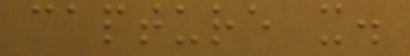capture it.
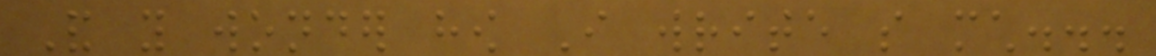And you wonder how I write so much...
